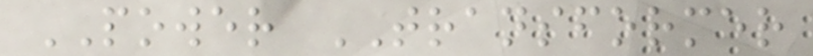POWER TRANSFORMER
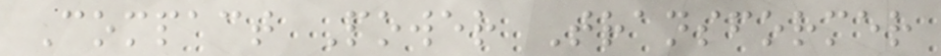Compact Power Transformer
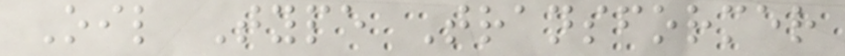Oil Type Transformer
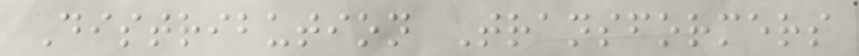Distribution Transformers
